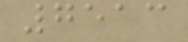7513
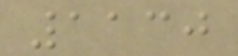1130
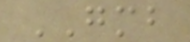GMB
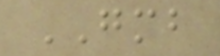GMB
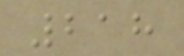218
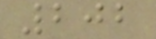202
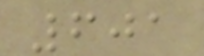601
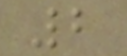2
